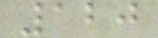120
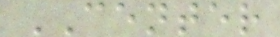CENTER
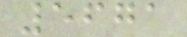5671
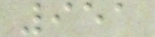951
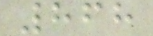868
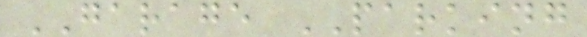GARAGE PARKING
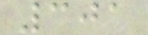301
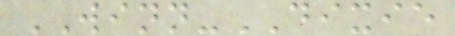WINN-DIXIE
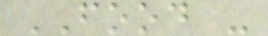FOOD -
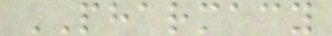PHARMACY
